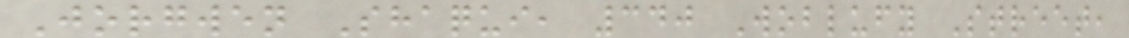Jorgwen Shaqui, 340 Woblufy Street,
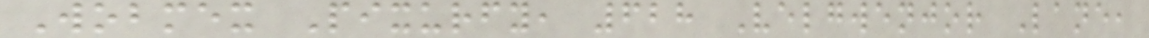Wobmex Pixurfy, 628 Velgwenjor Lane,
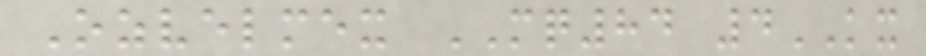Ozvelmex MQ84 4KX
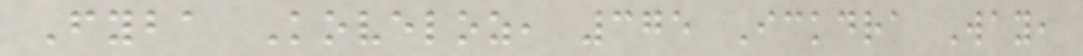Fyba Koveloz, 375 Ickdra Way,
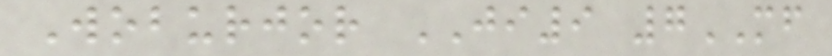Woburjor JI9 7MF
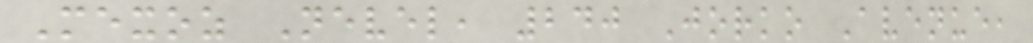Mexoz Nevel, 240 Jorko Avenue,
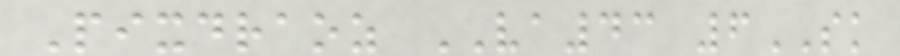Pixdraoz VA43 6SK
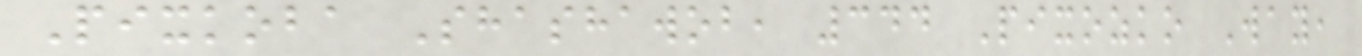Pixkoba Shashawob, 344 Pixozko Way,
